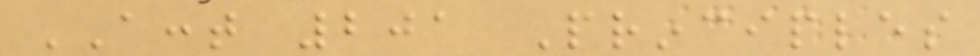ACCT 201 Principles
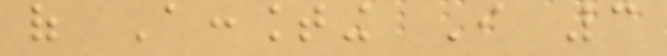of Accounting I 3
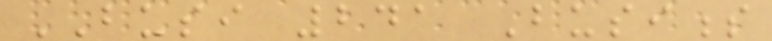BUSI 241 Business
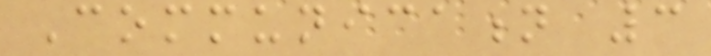Communication 3
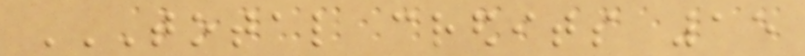TOTAL CREDITS 15
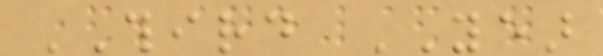THIRD YEAR
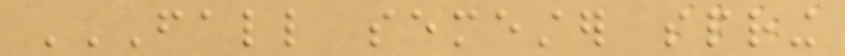FALL SEMESTER SPRING
